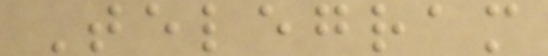Telegram
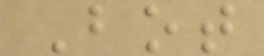Bot
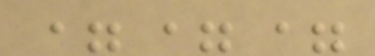===
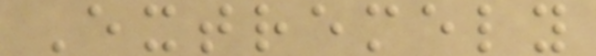Extremely
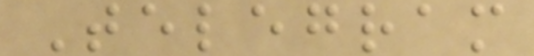Telegram
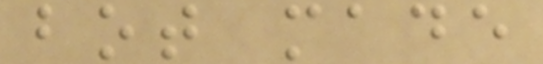bot made
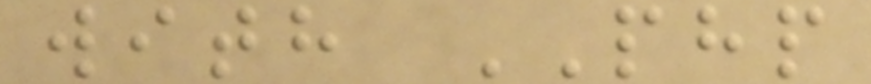with PHP
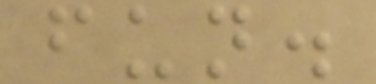fun.
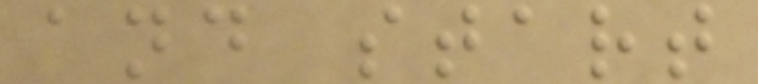and start
